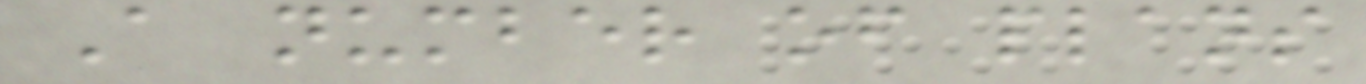A number of plans
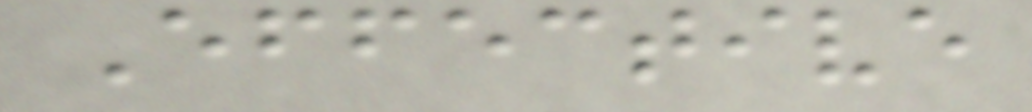Effective
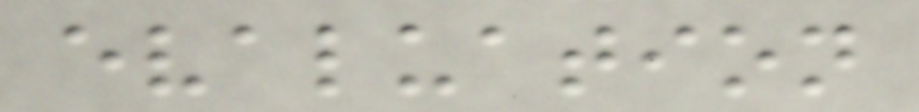evaluation
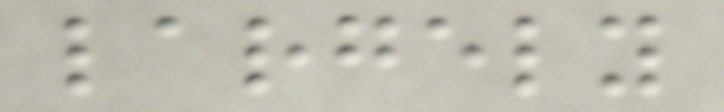largely
